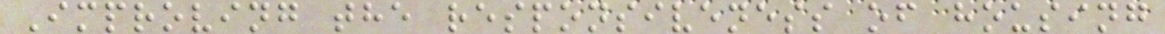Improving the responsiveness of housing
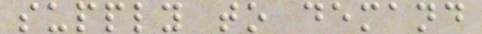supply to demand
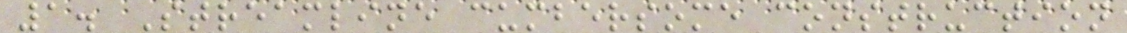1. Streamline cumbersome construction
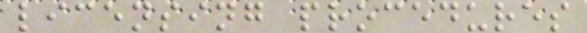licensing procedures
